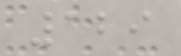129
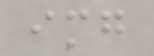img
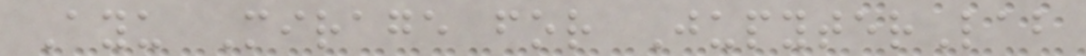Ayu Mirage for JupyterLab
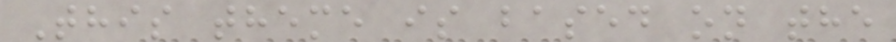This theme is based on the
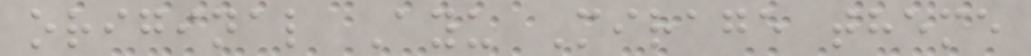original Ayu Mirage theme
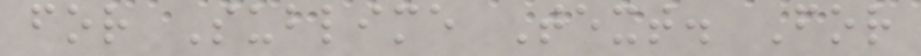for Sublime Text. For
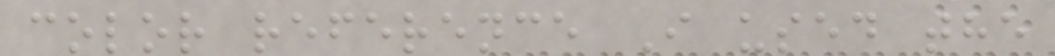color reference I used the
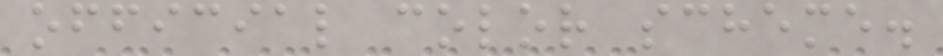official color scheme.
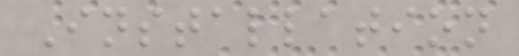Installation
